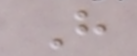H
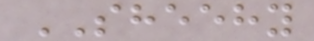SHEEHY
